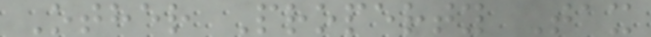Other Property Tax
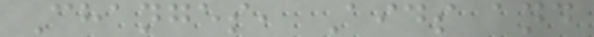Changes, Aids and
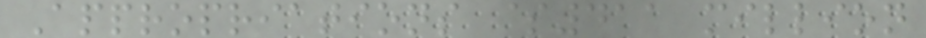Appropriations $411 million
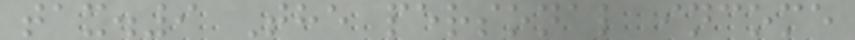tax.9 The personal income
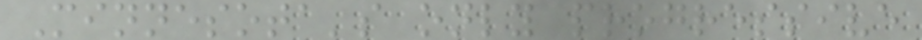Minnesota's only progressive
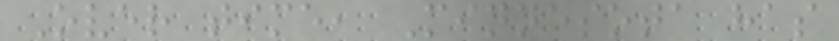Over time, Minnesota has
